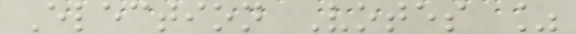Election Votes %
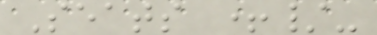Seats +/-
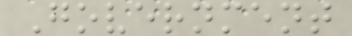Government
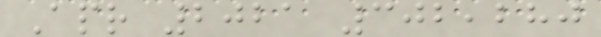Apr 2021 302,280
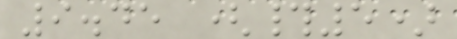9.45 (#5)
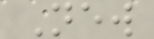New
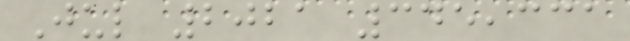Jul 2021 345,331
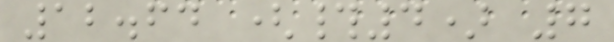12.64 (#4) 7
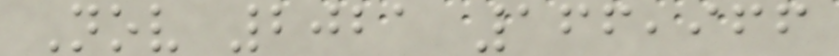Nov 2021 166,966
